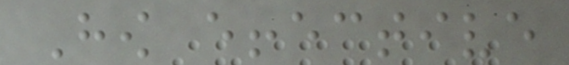How effective
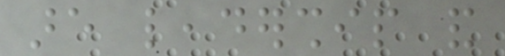are leadership and
